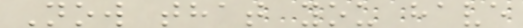Now that you have
